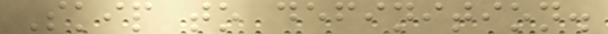Skip to definition.
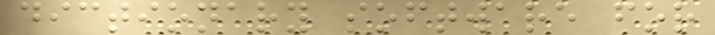dictionary software for
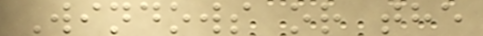Windows or the
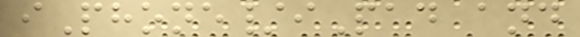iPhone/iPad and
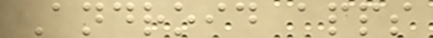Android apps
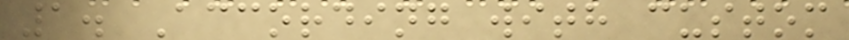1. According with custom
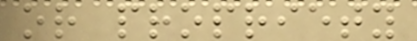or propriety
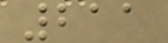211
